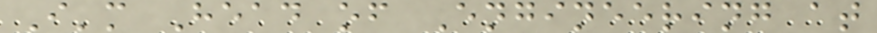I'm Head of Engineering at
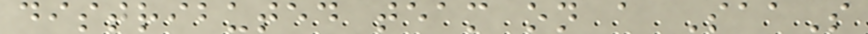distributed team on a SaaS
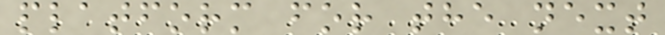platform for the next
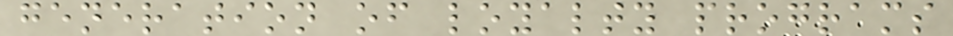generation of loyalty programs
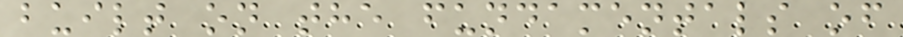built on the fundamentals of
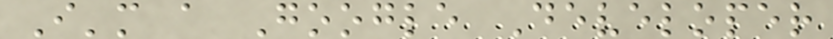I'm a Google Developer
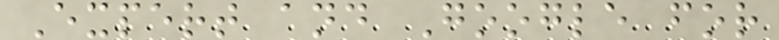Expert and Google for
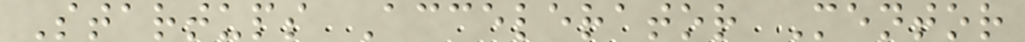Startups Accelerator Mentor
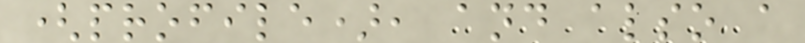(profile), and also a
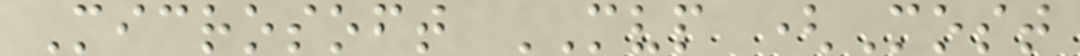Microsoft MVP (Most
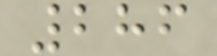286
